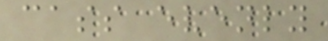cass evenly
